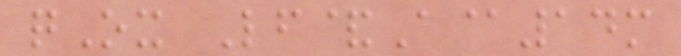qOx Lf&A@14m
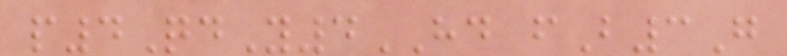p4QdY4HD fB3G
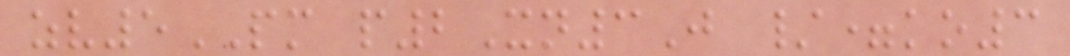zv5PM p2Xn3J /=ko3
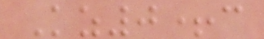Kz0+c
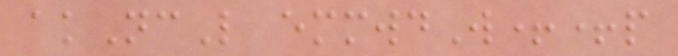akNcL emmwdW++p
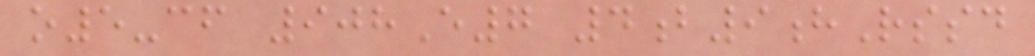o5-cf 908E7 4b9hRssd
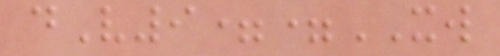dV9==XW
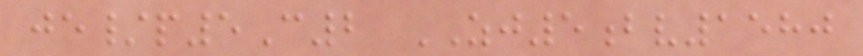je/p5C2 ZJ5bv1580
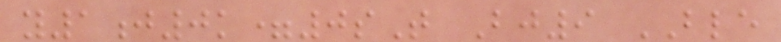y1j0k=0sT Bj9 BLE
